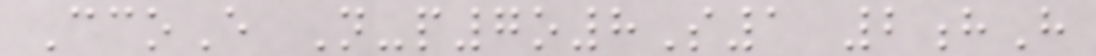CcoE N-p7o8S1 2hH
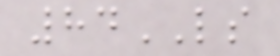84LS
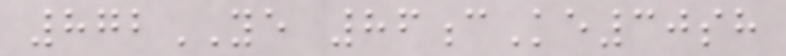872YE 86cKe30sh
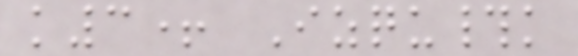k3+ Izqu#k
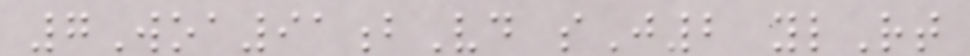7Woa91bVd sJ2 ylRt
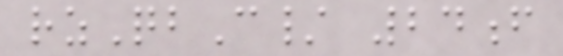rzQbC/ 24f
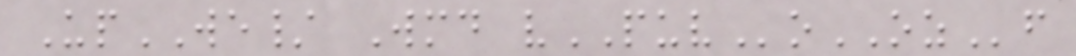UpWE/ Wmd vPUVoOZf
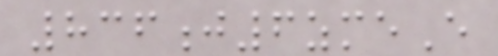836j6zmeE
